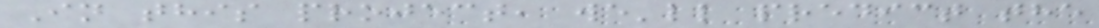In this project, we'll predict the
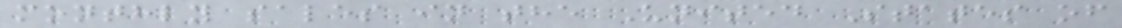monthly sales in the United States of
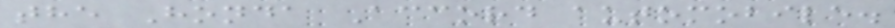the Honda Accord automobile.
